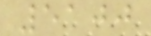5100
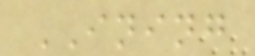INING
